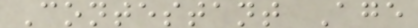Contestant Age
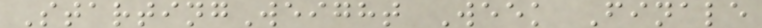StartingWeight Week Finale
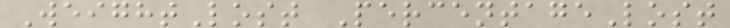WeightLost PercentageLost
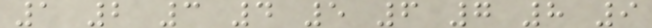1 2 3 4 5 6 7 8 9
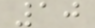10
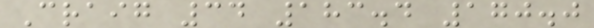Craig 34 183.4 170.0
